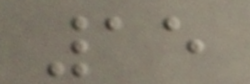15
